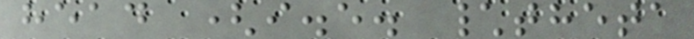head (i.e. \theta
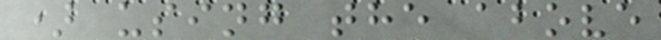) using the above
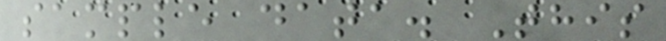sample data. This
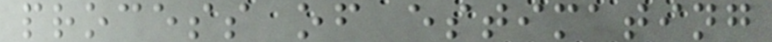process of estimating
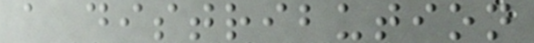a distribution
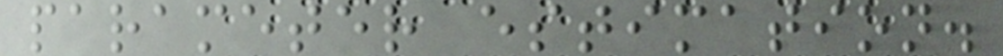parameter estimation.
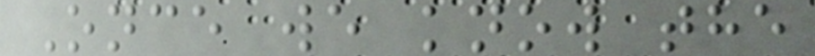Once we know the
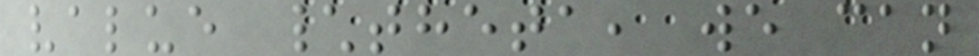value \theta, we can
